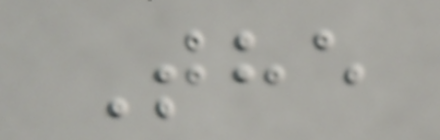The
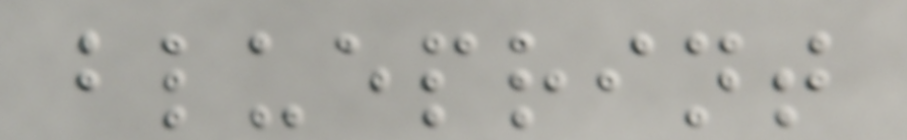blueprint
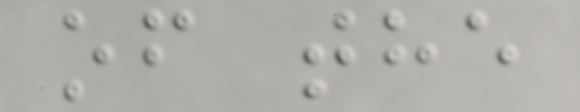of the
